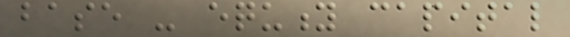base - equity capital
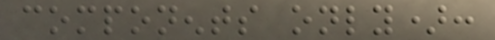components only):
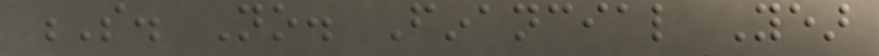S. No. Financial Year
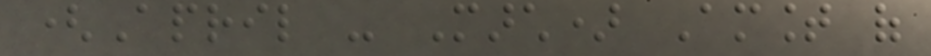(April - March) Amount of
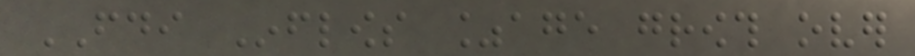FDI Inflows %age growth over
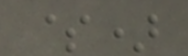$)
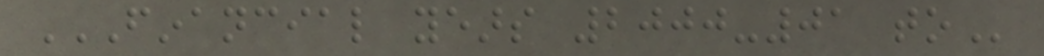FINANCIAL YEARS 2000-01 TO
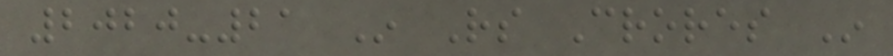2020-21 In Rs Crores In
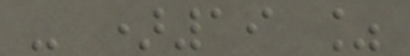- )19 %
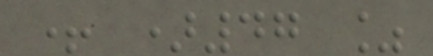+ )47 %
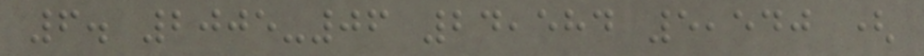6. 2005-06 24,584 5,540 (
